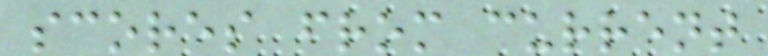scores from current
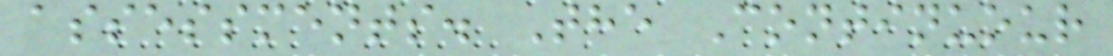assessments. The Continuour
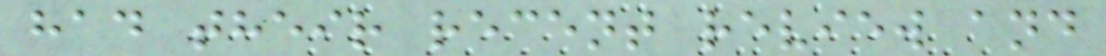had their recent review and
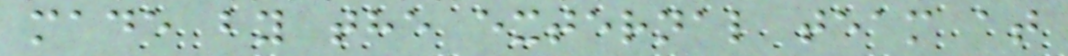made by the external team at
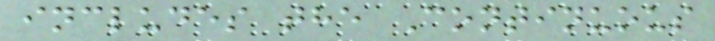includes the Continuous
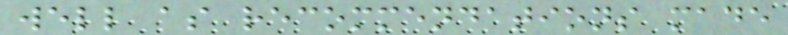well as recommendations made
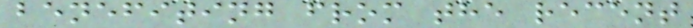benefiting from the recent
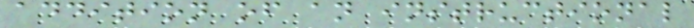addition of an instructional
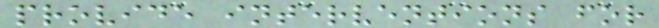provide interventions for
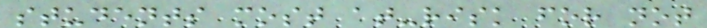students most at-risk for not
